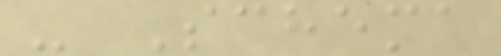- Schema
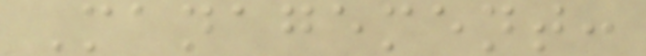Management:
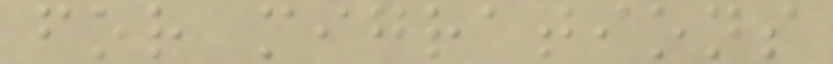for migrations
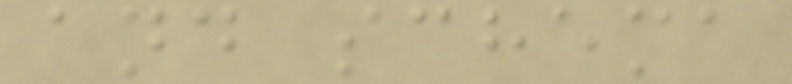and schema
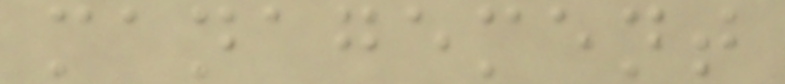management
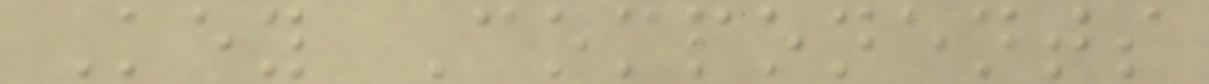Key Components
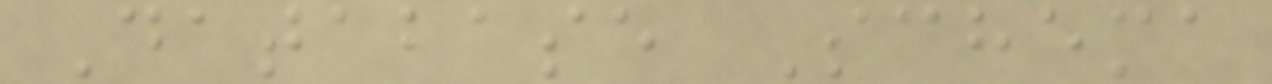Database Schema
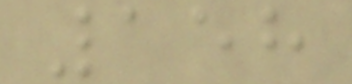158
